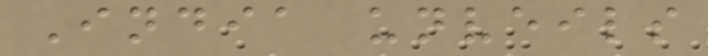India unveils
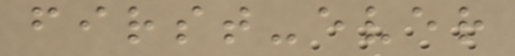first-ever
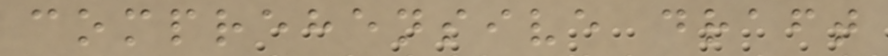comprehensive draft
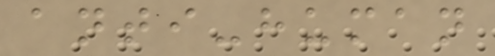anti-human
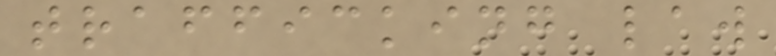trafficking law
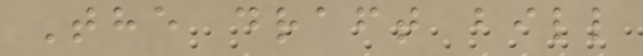The draft bill
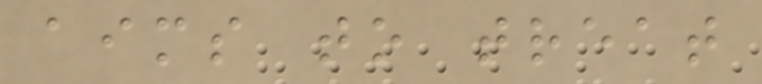aims to treat
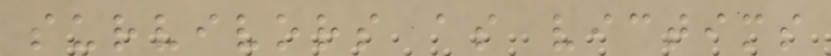survivors as victims
